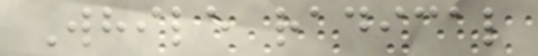While radical
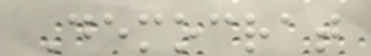Democrat
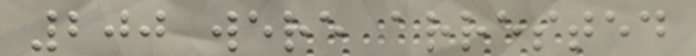200 were arrested
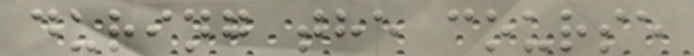during the course
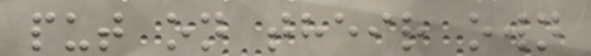put on their own
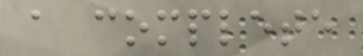a complete
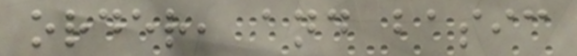order, and basic
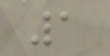1
